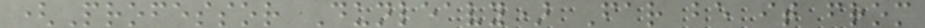(Professor Dunleavy) Far be it from
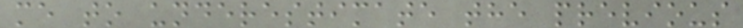me to underestimate the previous
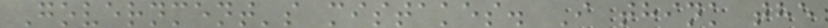Government's mistakes. I think the
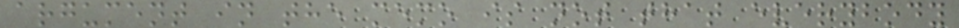argument in the memo is not that everybody
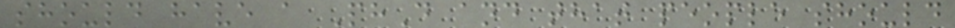should have a PhD and that people should
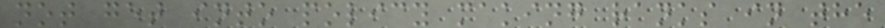not get into policy making ranks in the
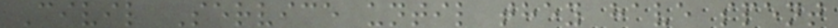Civil Service until they have spent
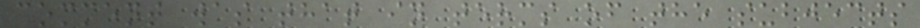comment was that in terms of the subjects
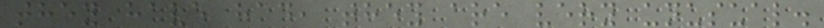they have had, they are very unusual.
